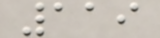119
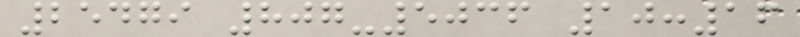25479 807-5036 10:16
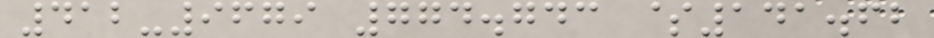412-9679 774.743 $141.62
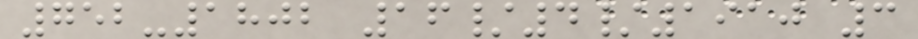752-1802 16/4/1910 3
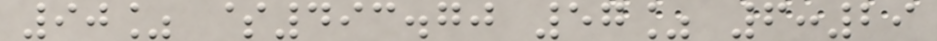90% $493.70 57% 6:29
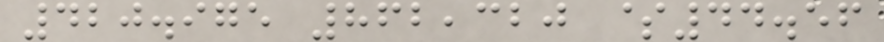420.975 862,320 $44.56
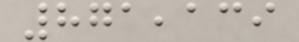871,139
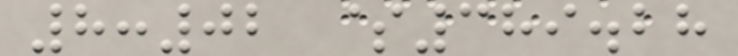8:02 $389.28
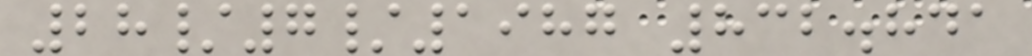28/7/1987 832.841
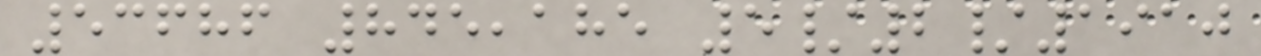53686 845,185 5/2/1910
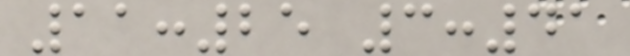11:25 3:41
